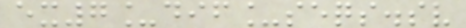ex7_dif_seqs.sv
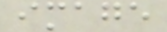image
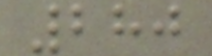280
